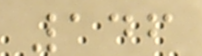146
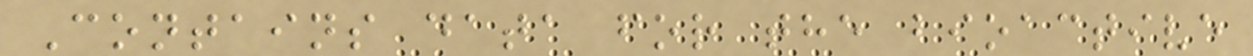Contains data for the bioactive
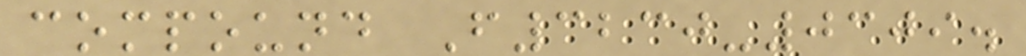compound F3230-0309.
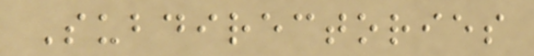Subdirectories
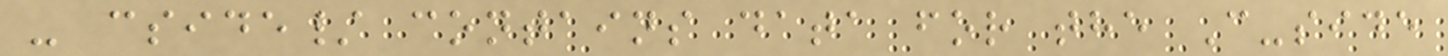- cside/ contains data for the C-side
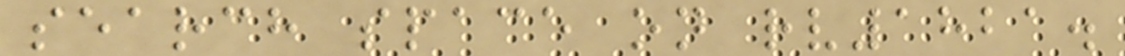search space on rv1821.
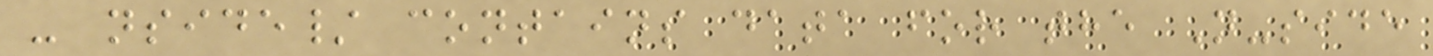- nside/ contains data for the N-side
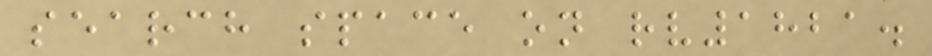search space on rv1821.
